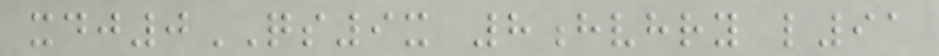xdj0QS9x 8hvhry l91
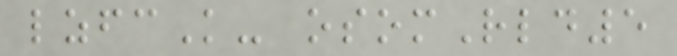lzfcK- osomRld5
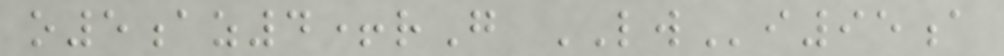o5az4+rG LWi95a
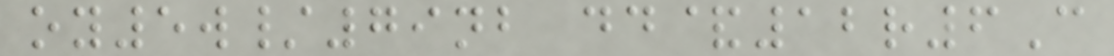oy5w/79nb dd&12r6C
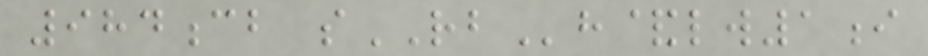984cb sRBh&lw1i
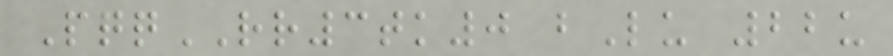PqqRR3tk0 bLu 22u
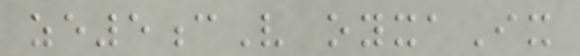ze5cV oyxaIx
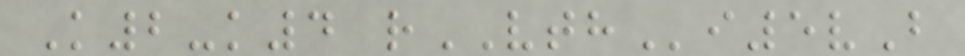K2-k4 rVTHi5vB
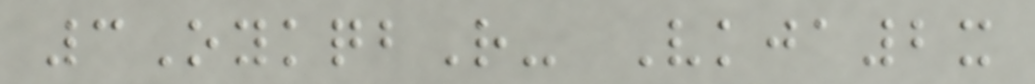3OykqbR- Vkja2x
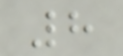8
